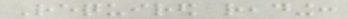Required reading:
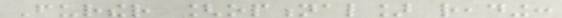Further [optional] reading:
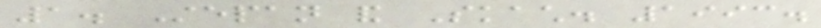1. Stepan and Skach. 1993.
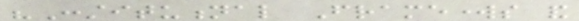"Constitutional Frameworks and
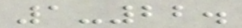1-22.
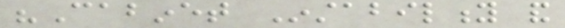"Cabinet Instability and
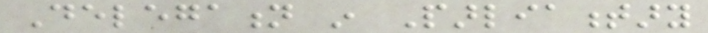Delegation in Parliamentary
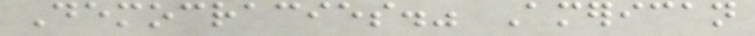Democracies." American
